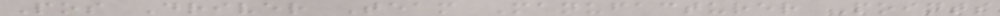Pos Driver Team Manufacturer Points
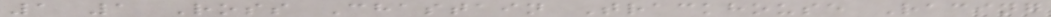1 1 Ross Chastain Trackhouse Racing
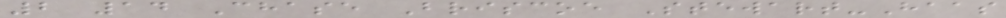2 14 Chase Briscoe Stewart-Haas
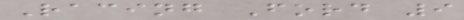Racing Ford 9
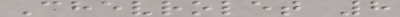Chevrolet 8
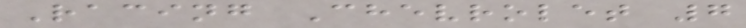Racing Chevrolet 7
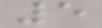5
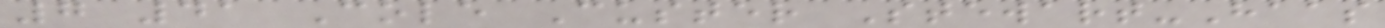7 41 Cole Custer Stewart-Haas
